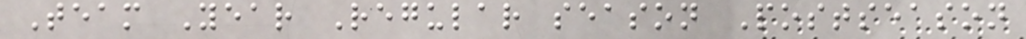Team Year Regular season Postseason
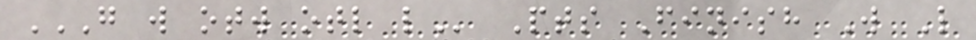G W OTW OTL L Pts Finish W L
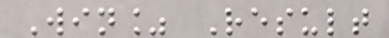Win% Result
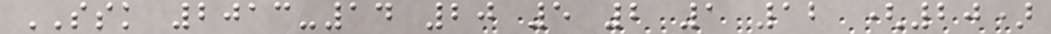SSK 2013-14 20 5 2 1 12 (20)
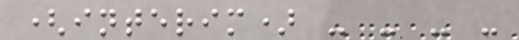(interim) - - - -
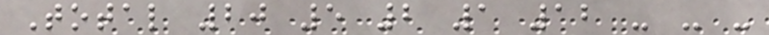Total 20 5 2 1 12 - - -
